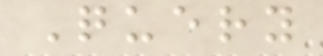Query
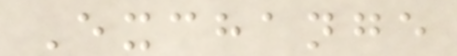Exchange
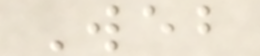Web
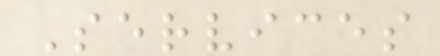Services
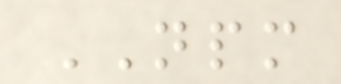NPM
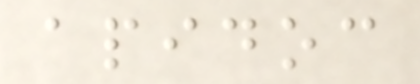apidoc
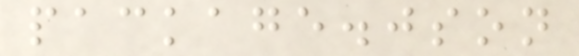package.json
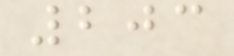203
